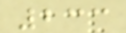233
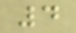4
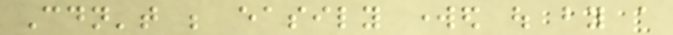Couldn't be easily worked out by a
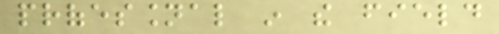professional in the field
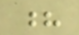?
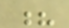?
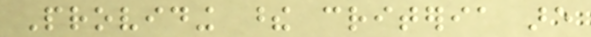Providing these criteria are
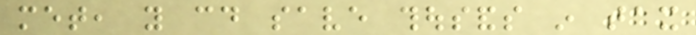met, you could save thousands in tax
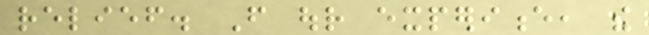relief. From our experience, the
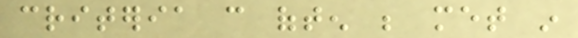criteria can often be met in
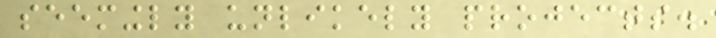seemingly unlikely projects.
